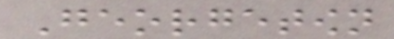Georgetown
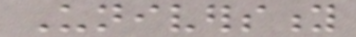University
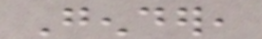Gender,
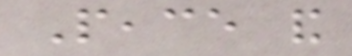Peace and
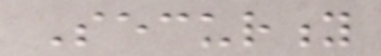Security
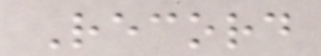Record
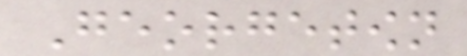Georgetown
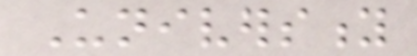University
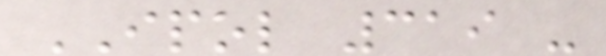IPOL 319 -
